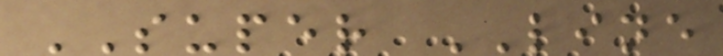SUPER LINE
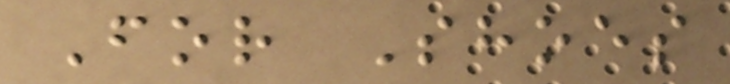For Shoes
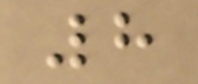8
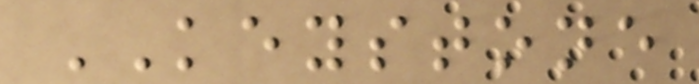KEYSTONE
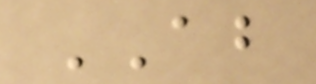AB
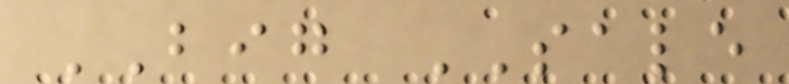BIG SALE
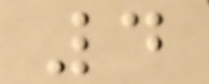4
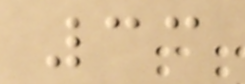33
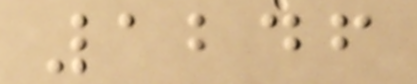1246
